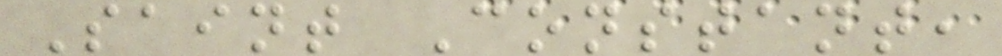Saint Constant,
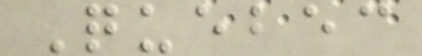Quebec
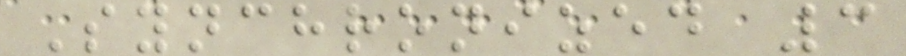Synchronized 3
